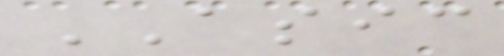ASIC
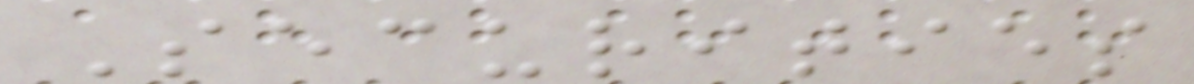Securities
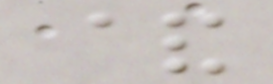&
